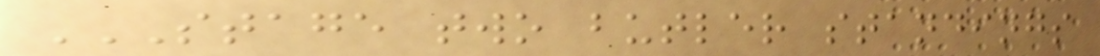STAGE TWO BUTLER STANDINGS
